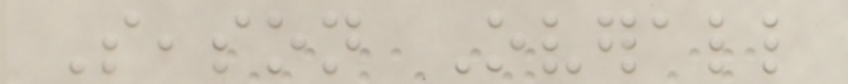Season Overall
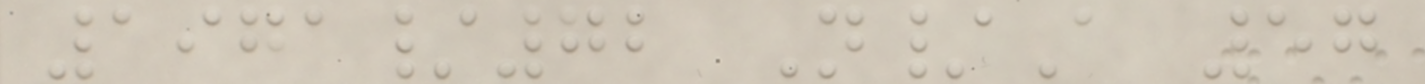1971/72 N/A 57
